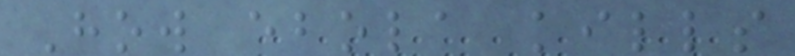How ebola kills
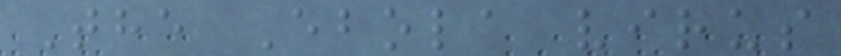The Ebola virus
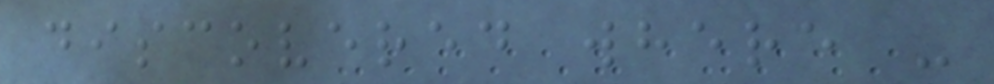discovered where -
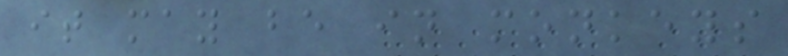it may be in monkeys
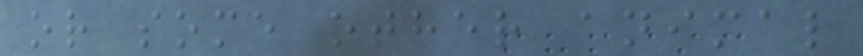or some other animal
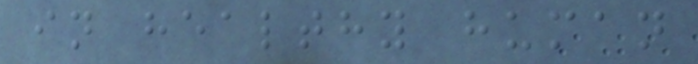in healthy human
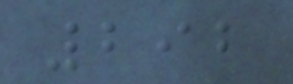292
